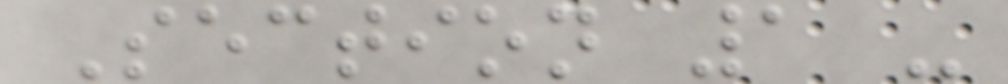Section 1 -
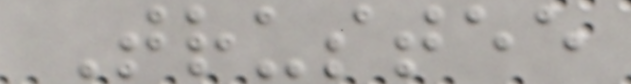Trustee
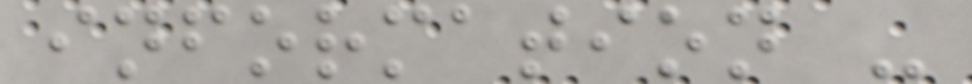information -
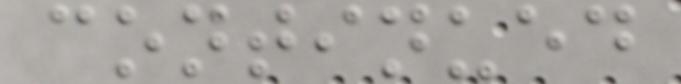continued
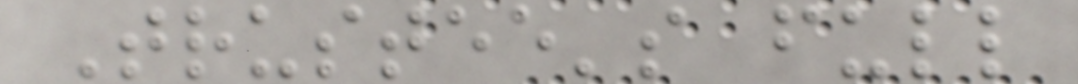Trustee's full
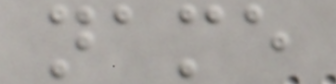name
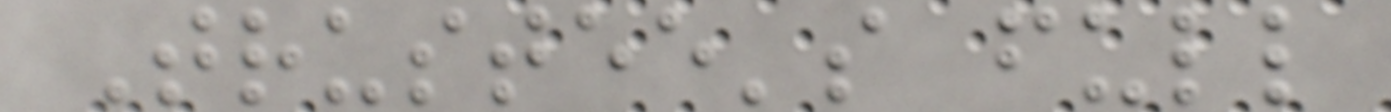Trustee's full
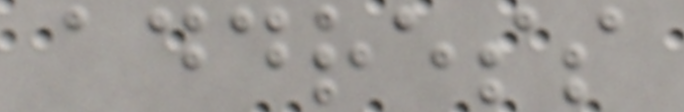address
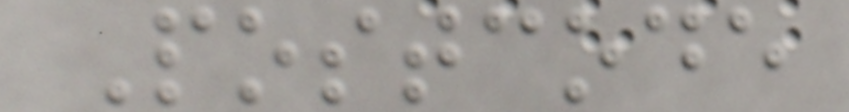Postcode
